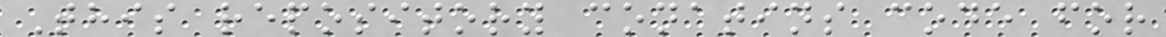This repository conatins code for
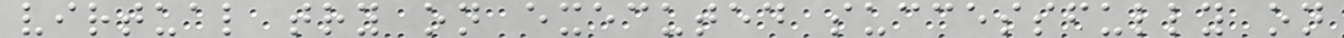virtual try on executed successfully on
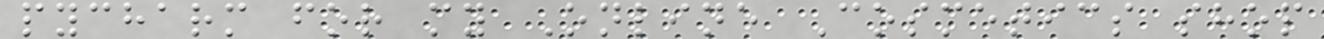pycharm for my Online Cosmetics shop
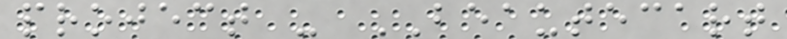project - BEAUTECART
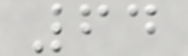64
